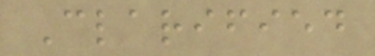Clarified
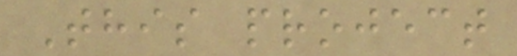This project
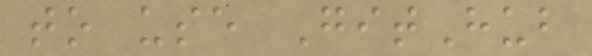to use GitHub
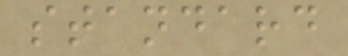standard
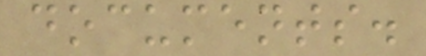documents.
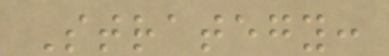Strategy:
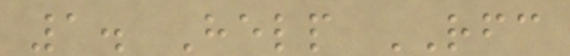1. Help RFC
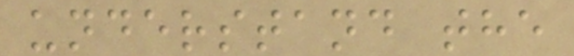understand the
